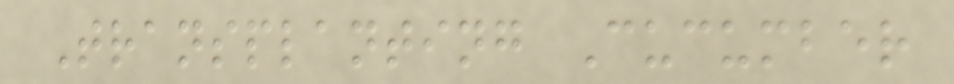Transplanting Cucumber
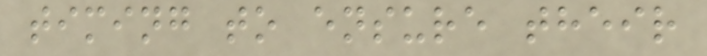timing to ensure their
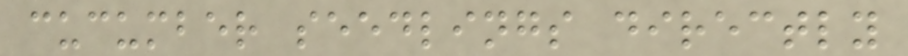cucumber seedlings directly
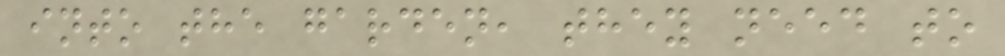into the garden, they need to
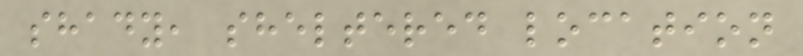shady, sheltered location
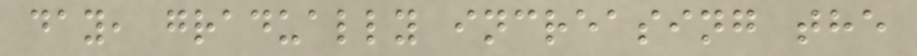day, gradually increasing the
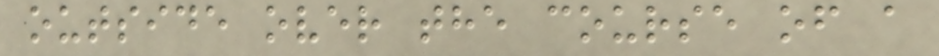outside over the course of a
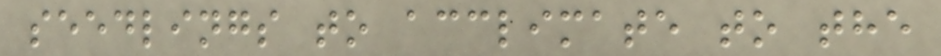seedlings to acclimate to the
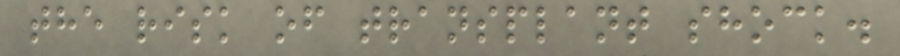the risk of transplant shock.
